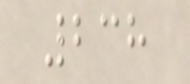238
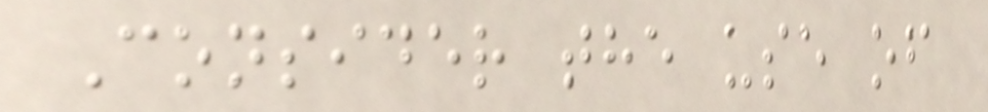Consider the use of
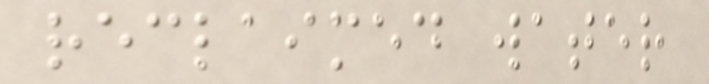reclaimed water
